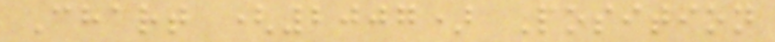Chart (2007) Position
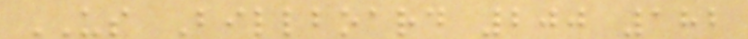US Billboard 200 182
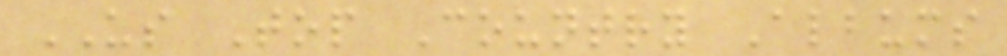US Top Country Albums
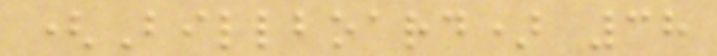(Billboard) 38
